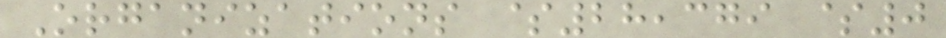Organizations $28,379 $0
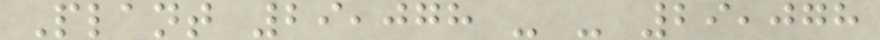Plant 29,078 - - 29,078
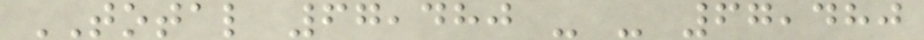TOTAL 67,480 - - 67,480
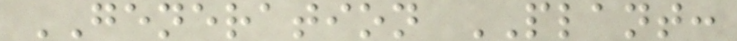GENERATION PLANT:
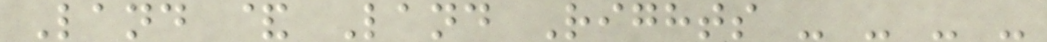Land & Land Rights - - - -
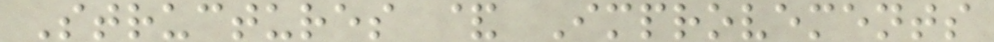Structures & Improvements
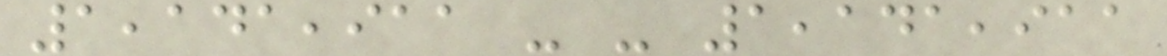1,141,911 - - 1,141,911
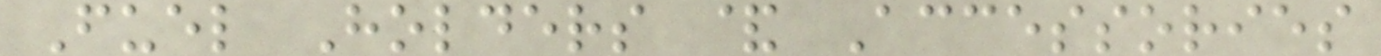Fuel Holders & Accessories
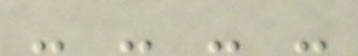- - - -
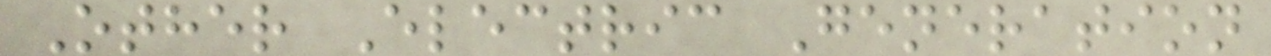Other Electric Generation
